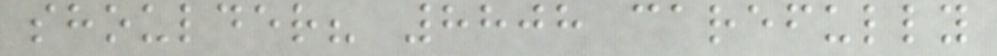shoulder? 8808 carefully
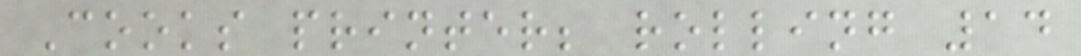Cooks printer; rolling 14
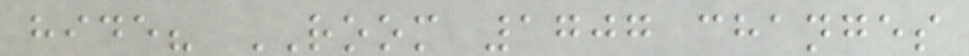hide? ROOM 1707 changes
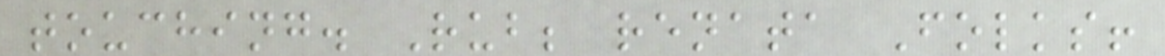touching. Rub; renata Folks!
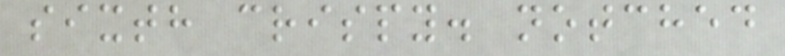sixth crispy. notched
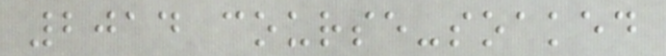2014 course-soaked
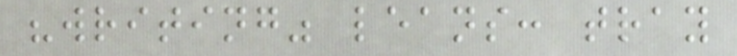"writing" leans: tray
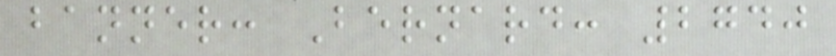banner: Bernard: 2740
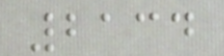2134
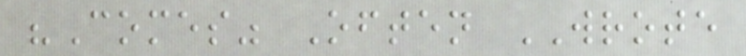"Comes" Often WROTE
